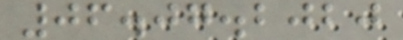06.07.2020
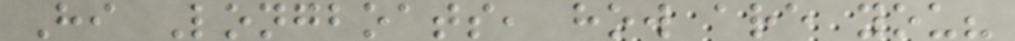Hi Longboats, how are you?
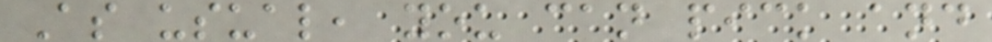As usual, you can pick and
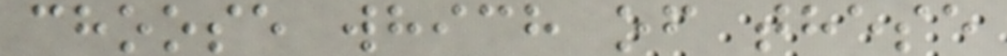choose which of these
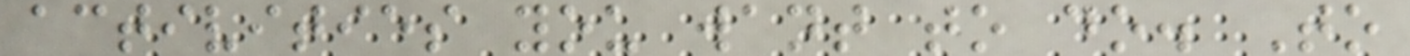activities you want to do. To
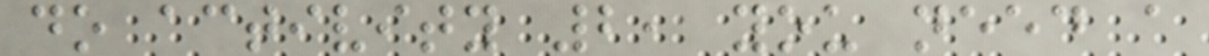do activity 2, you need a
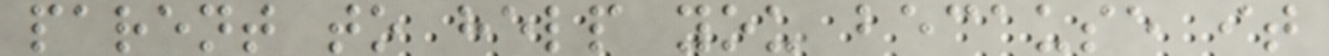parent to help you because it
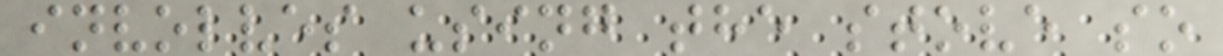involves using the stove so
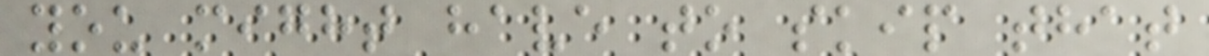you might have to skip that
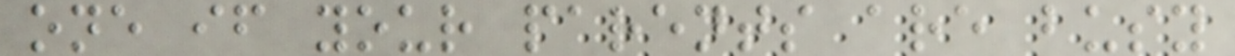one if your parents are busy
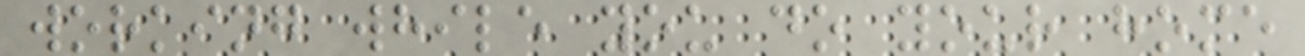working while you do your home
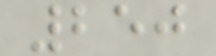250
